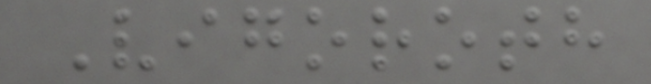Vigoroth
